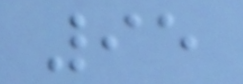95
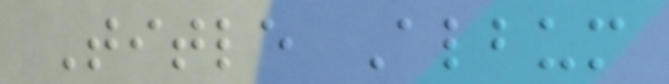Title Album
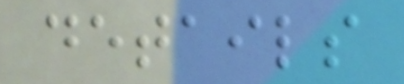details
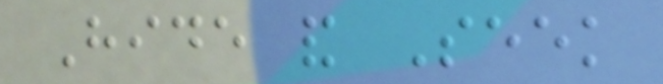Hide and Seek
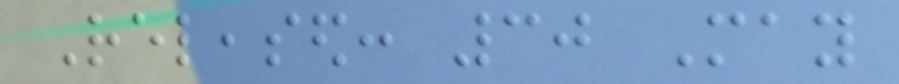Released: 30 May
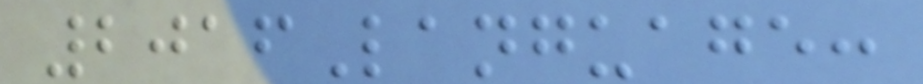2016Language:
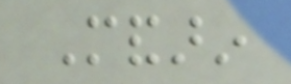Mandarin
